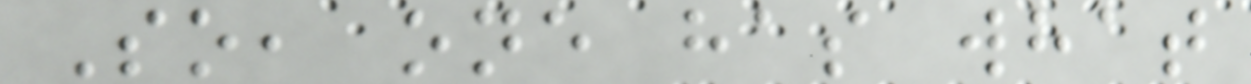So, one has what
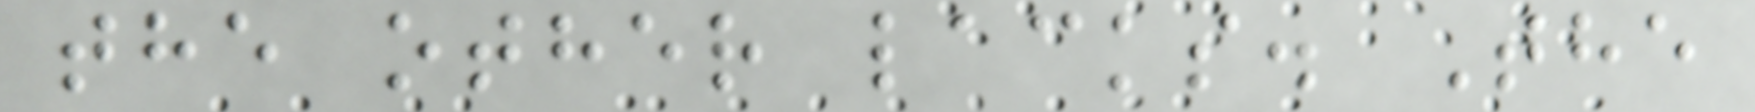the other lacks. The
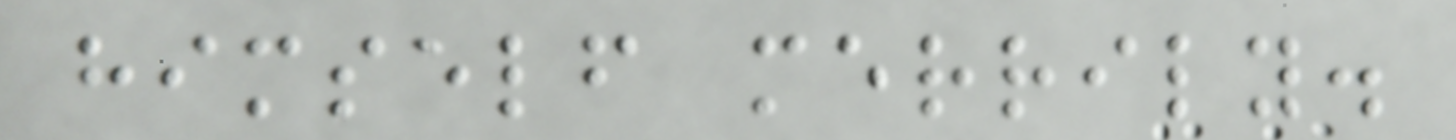himself merrily.
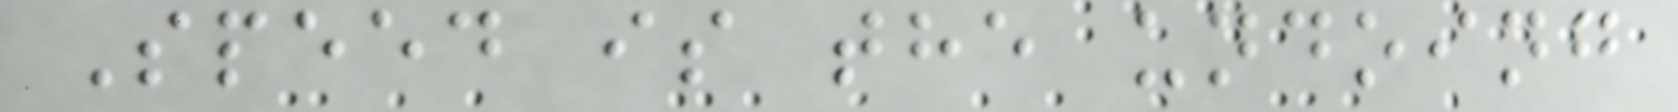Speed is the undoing
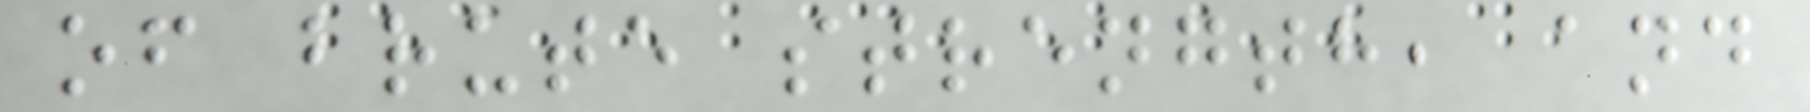of brute strength, and
